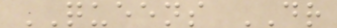QUEENS DR
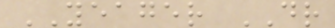YEAGER DR
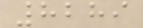8289
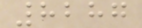8287
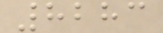8283
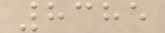8385
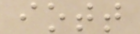iott
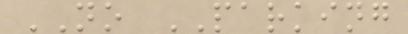NO PARKING
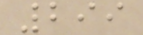299
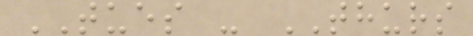TUES - THURS
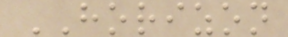HORIZON
